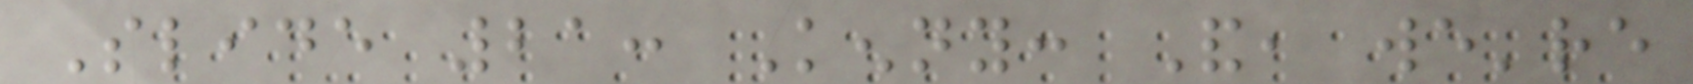Slide 21: Kenny: And, we're
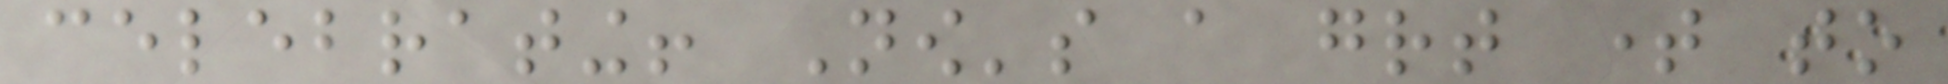celebrating! Now's a great time to
